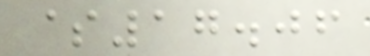$17.06
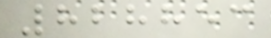828853
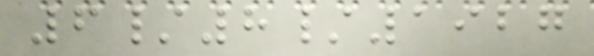6/8/1927
